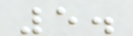5.
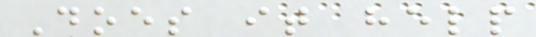Does it help
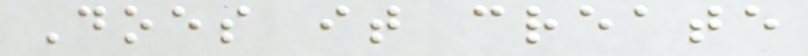Does it create
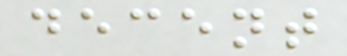decent
